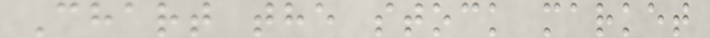Chart the stock market
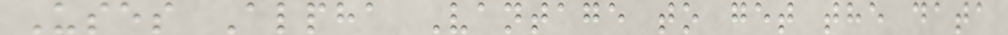Uses Alpha Vantage to get the data
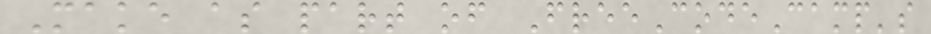Make as part of FreeCodeCamp's
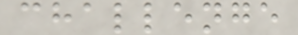challenge
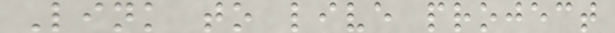Link to live project
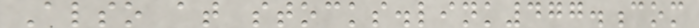Also at stocks.link477.com
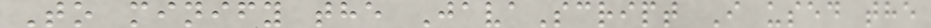To minify the JavaScript I used the
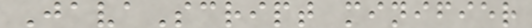JavaScript minifier
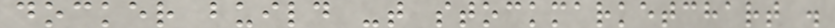docker build -t stockmarketchart .
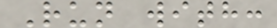Run with:
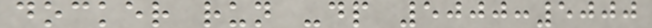docker run -dp 5000:5000
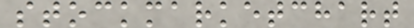stockmarketchart
